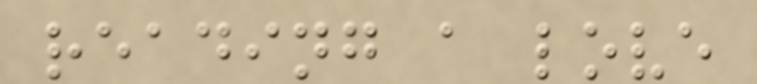reading a love
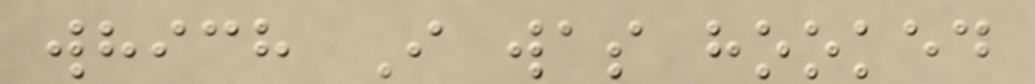which I was hooked
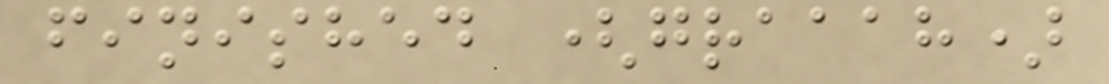finished (graaah)
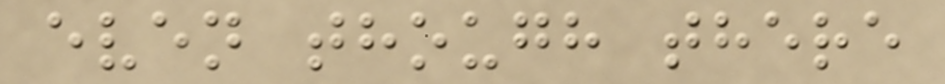even though there
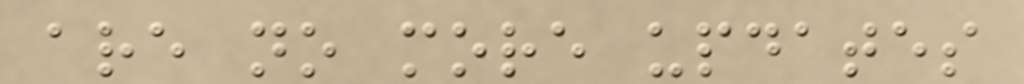are no more updates
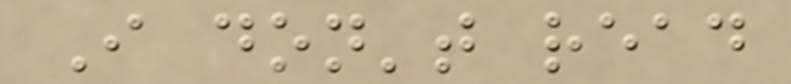I don't read
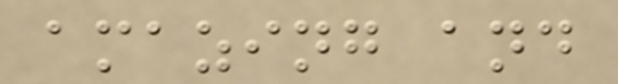amazing and
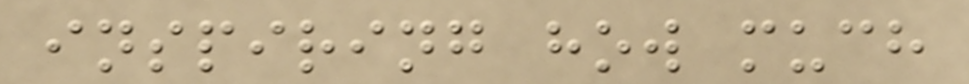inspiring how much
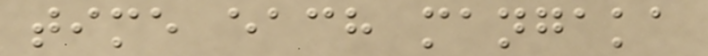time each mangaka
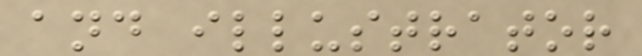and illustrator
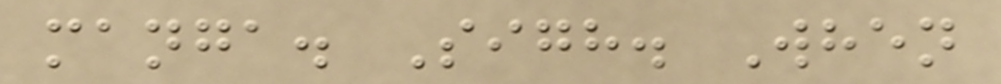manga. Sigh. When
